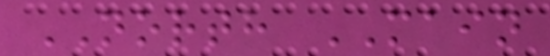NORTH MAIN
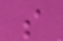s
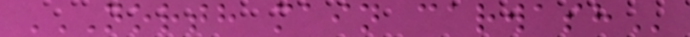NORTH MAIN CARWASH
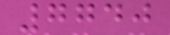7740
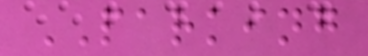PARKING
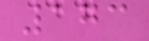173
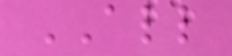ALL
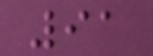91
